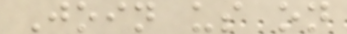Join us on
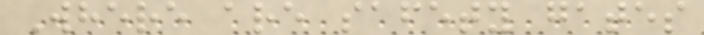Where are safety gates
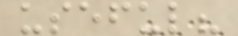useful?
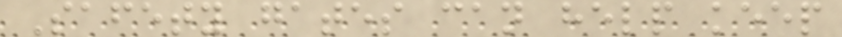Safety gates can help keep
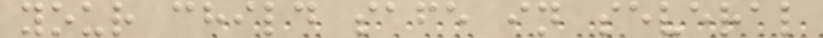your child safe in several
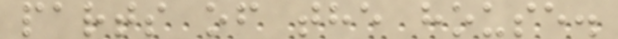parts of the house.
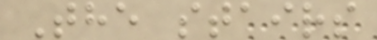The stairs
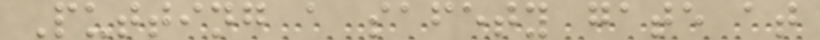Putting a safety gate at
